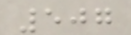507
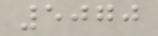5070
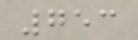753
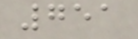751
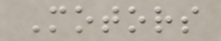Motors
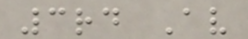3rd Av
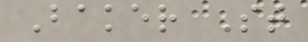Baker St
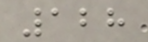128
